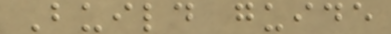Build guide
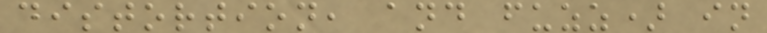distortion, and fuzz) in
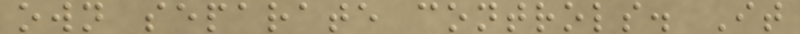own separate controls. It
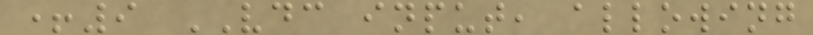+9 VDC input, allowing
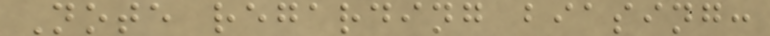Note regarding biasing:
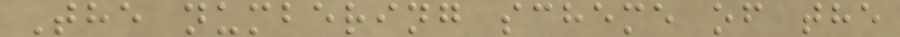The numbering scheme of the
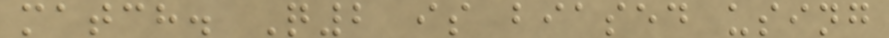match. Q2 is biased using
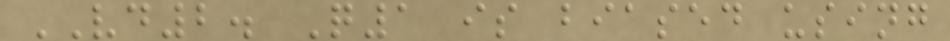VD2. Q1 is biased using
